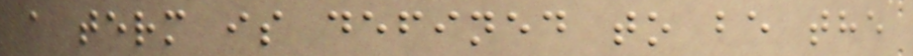a term is defined to be the
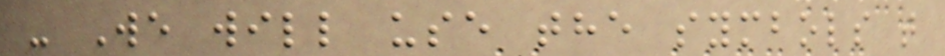- We will use the symbols t
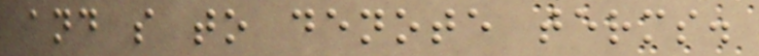and s to denote terms.
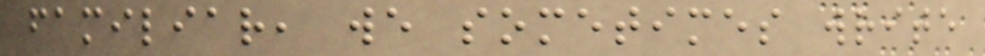familiar, we sometimes write
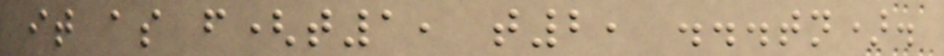it as f(t1, t2, ...tn).
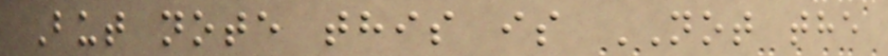But note this is NOT the
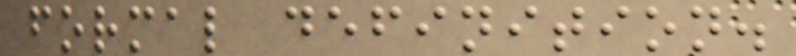formal definition.
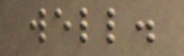well.
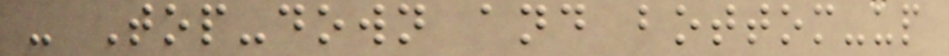- Top-down and bottom-up
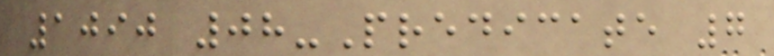1090 08-Predicate 7
